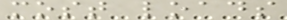most loads
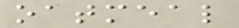oatmeal
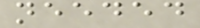needed
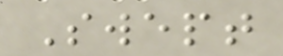Swept
